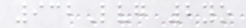932Lvg 2yo
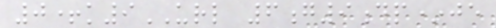0+k9URL 6g9dp*je
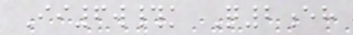Ii6w#k Q2eh
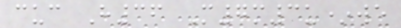cuc H36 M7m3u*we
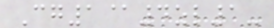Cg1@4zl1-
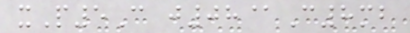xP5C j08@C8mb
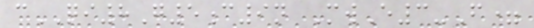cQI8G5c9n MwE3-F=
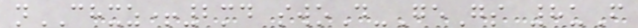nCHXZ+2md swoD-GeGs 8uF
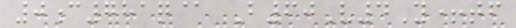0c781q@ B60V4Y+tf
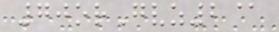70orGvz2@
